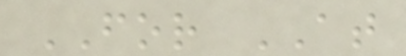FOR AT
